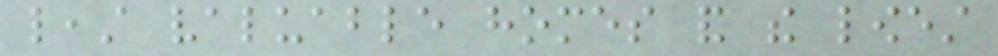least valuable homes and the lowest
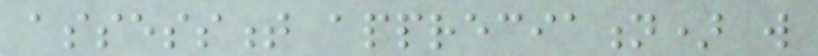assessment appreciation) will
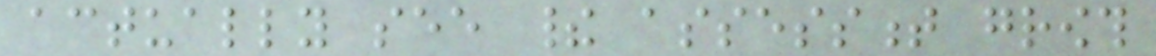actually see their assessment growth
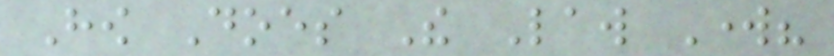How Does The Law Work?
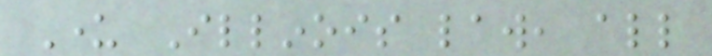Under Illinois law, all
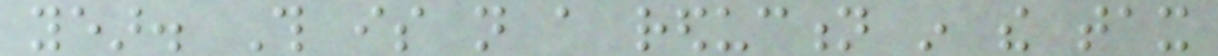year. This is not a reduction in the tax
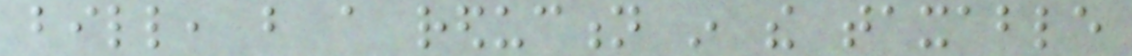bill, but a reduction in the taxable
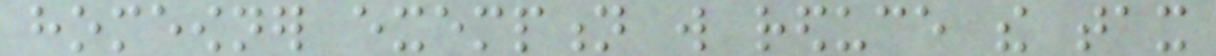homeowner exemption will reduce the tax
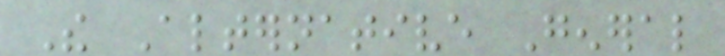The Alternative General
